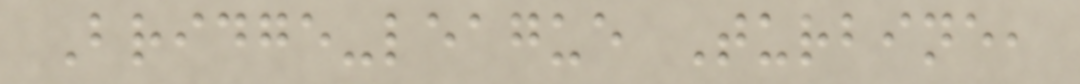Bridge-league Turbine,
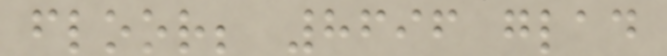floor; 8696 glad
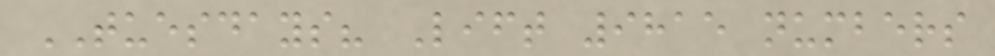TUESDAYS? Lift 9815 numbers
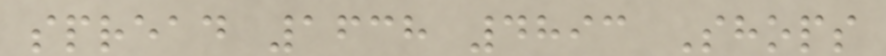spread 1638 4893 Shops
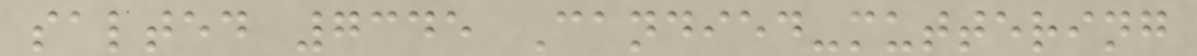salted 7345 Candied-muttering
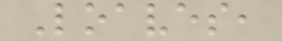Loaves,
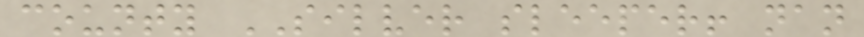county SILVER sleeper! nan
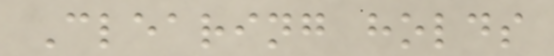Clearing holds
